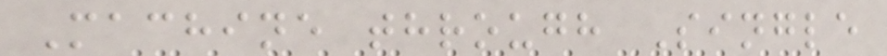Machine through Single
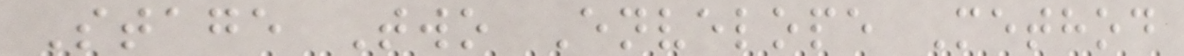Stage Two Envelope Method
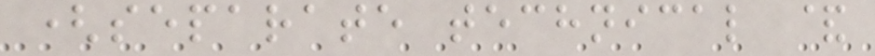(separate technical &
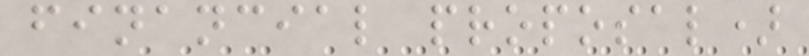financial proposal)
